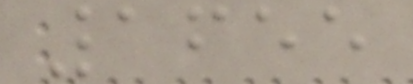1655
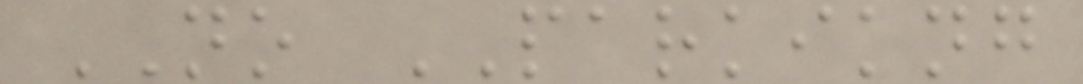NO PARKIKNG
